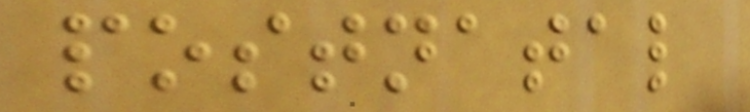postnatal
